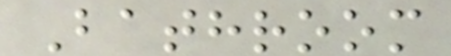Bathroom
